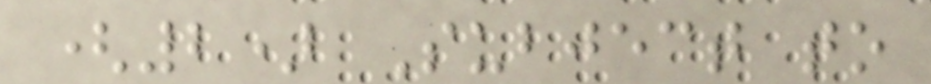(2) Subject to
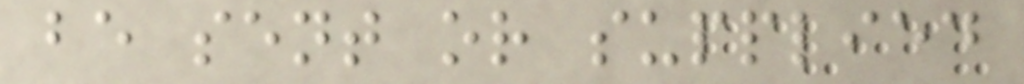be sent or supplied
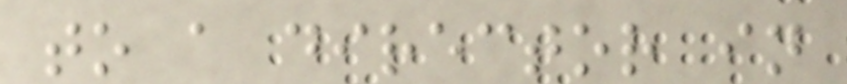to a director in
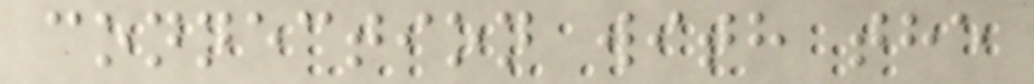connection with the
